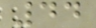44
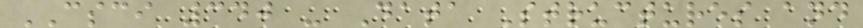CSCI 340 - Data Structures and
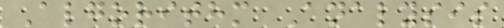Algorithm Analysis
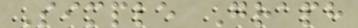Simple Graph
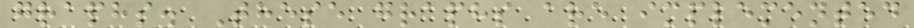graphs. These graphs are implemented
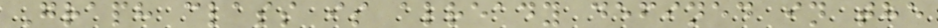Graph class is already defined in the
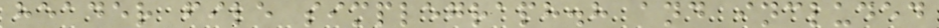header file simplegraph.h and included
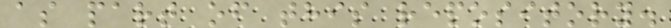as part of this repository.
